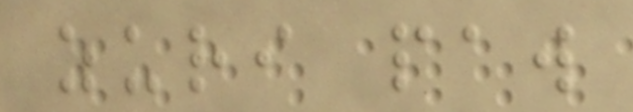zuri paw
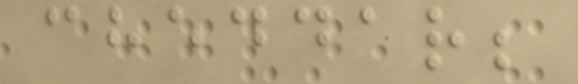cheddar;
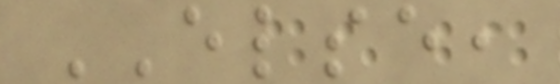ELSE,
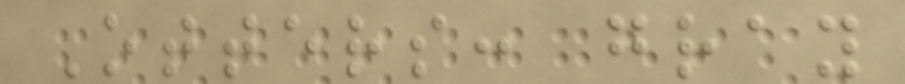Otters: gray
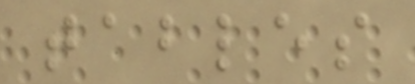tables
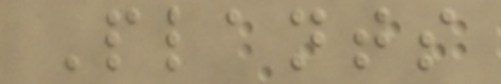Plants
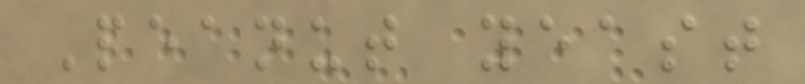Peanut yeast
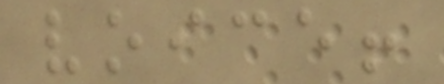voice!
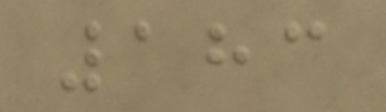183
